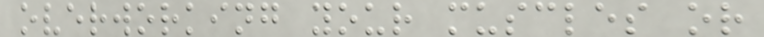overworking your muscles or
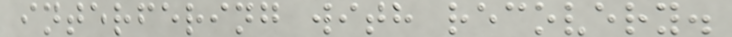interfering with recovery.
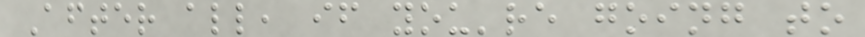After all, if you're going to
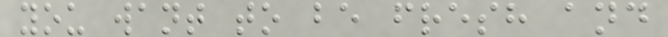you want to be fresh and
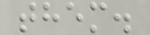them.
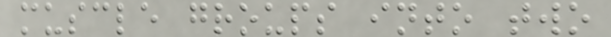muscle groups into two
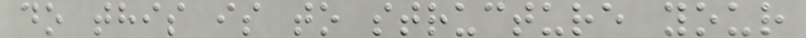do this is to structure your
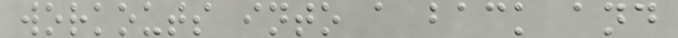workouts into a back and
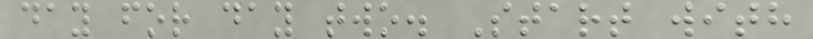day for day two. Start with
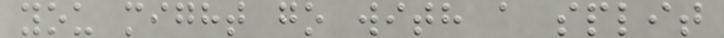you might go with a split
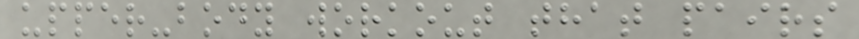upper-body workout that pairs
